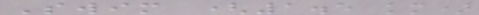Swim (1.5 km)
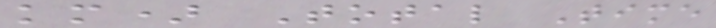km) Total Time
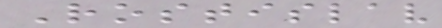Rostislav
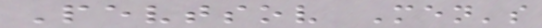Pevtsov Men's
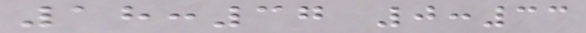18:37 0:33
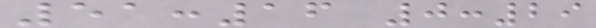51:16 0:29
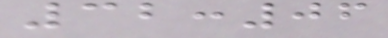32:06
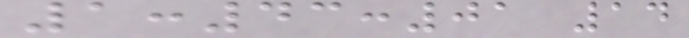1:43:01 14
